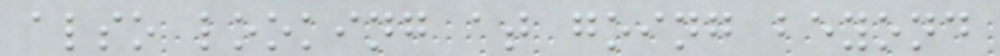also looking at going beyond
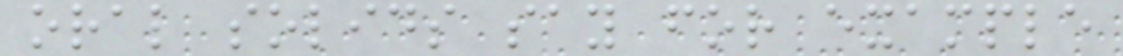oral solids say for example
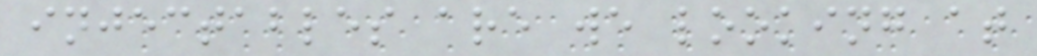injectables are we looking at
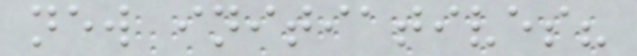new initiatives?
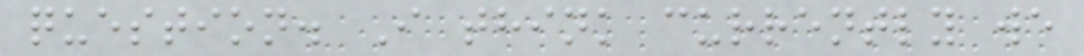question. I think currently we
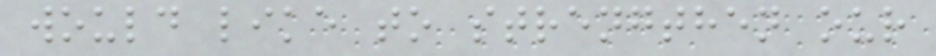would like to strengthen our
